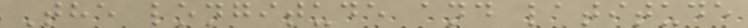The longitude and latitude
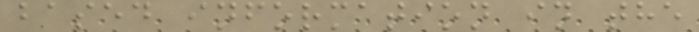based information in the
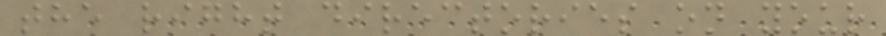the right directories on your
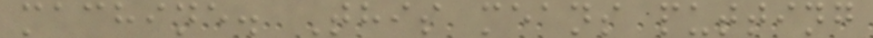machine. This means putting
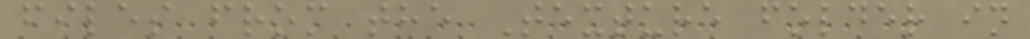files from the Texture folder in
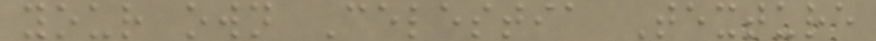your own Celestia Texture
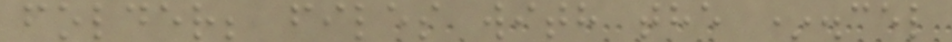folder; files with the *.cel
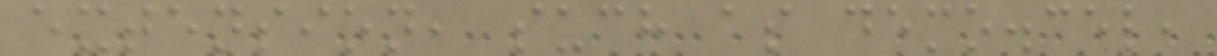extension, such as demo.cel,
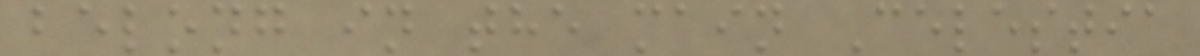belong in the main Celestia
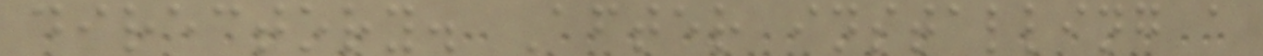directory. After installing a
